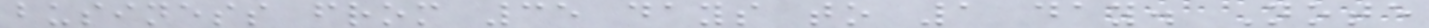business from 35 days to 1 day. Note
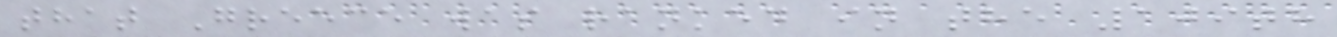that Greece was ranked in the 109th
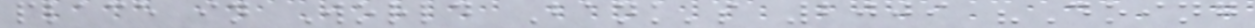place in World Bank's 2009 "Doing
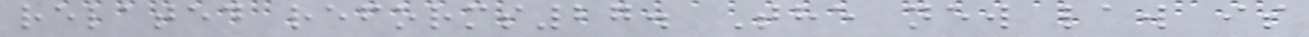related reforms27. The new law is
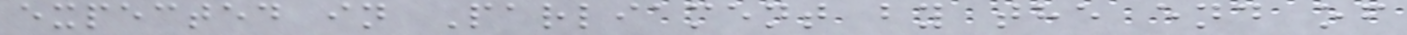expected in Parliament by the end of
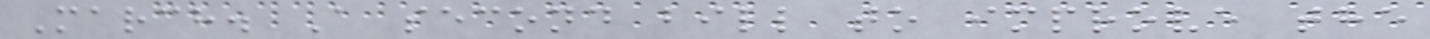March. A second bill to improve the
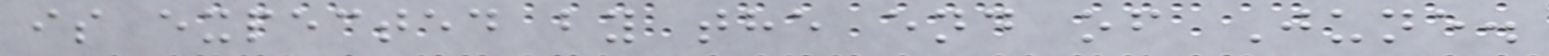is expected by the end of June.
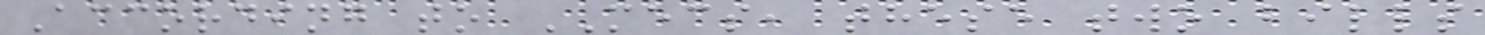According to MECS, these two bills
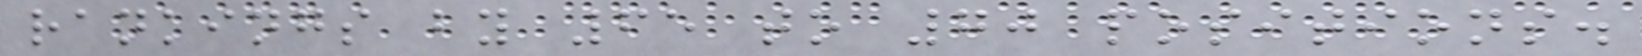rankings by 65 to 70 positions.
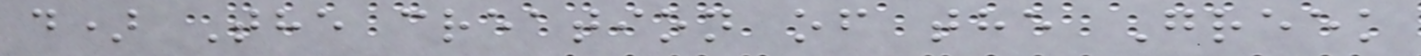d) The creation of the Greek
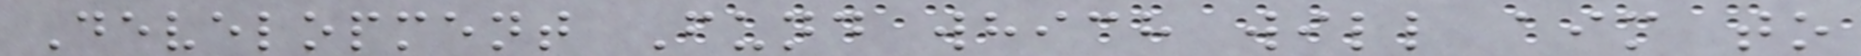Development Fund which will aim to
